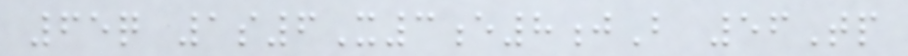65q 1s6X3e8jB 56Tp
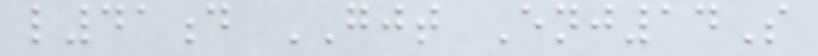l41d GJT Enj14S
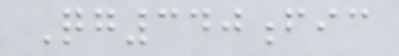Qg340fic
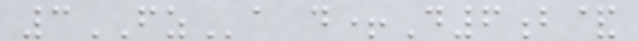3FZa d+D6b&
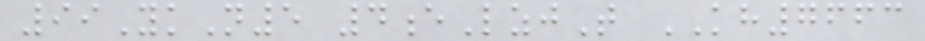99YkN5 4eLzjT KH7663
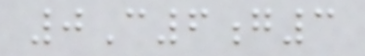0C6g3
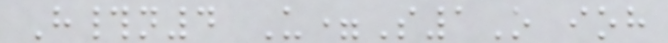H#n4 U=S1O ioh
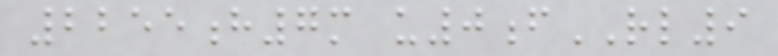2255h7m u0fRL9
